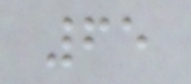65
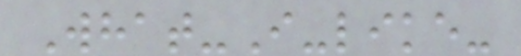What-I-like-
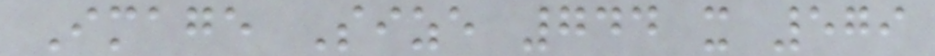Image Size 744 x 579
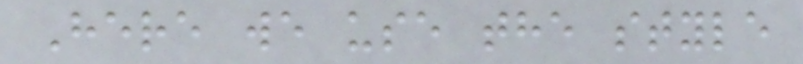Here we use the style
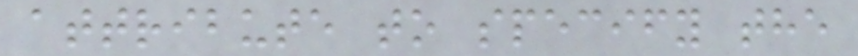attribute to specify the
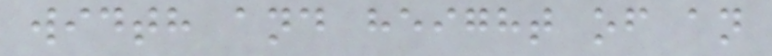width and height of an
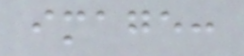image:
